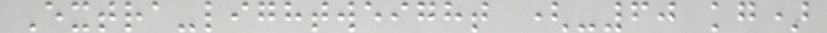Extra-lightweight (-60 kg)
